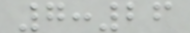7:26
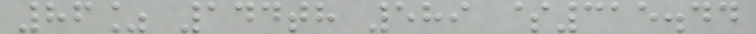86% 144th 589 $315.44
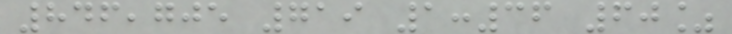846,705 719 1:36 60%
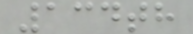134th
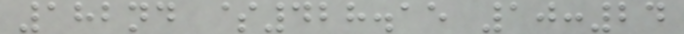182nd $428.15 10:24
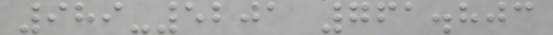989-5201 761.803
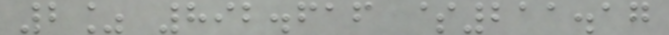2% 892.616 $211.17
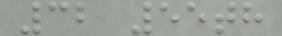32 55th
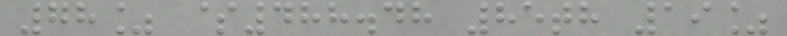78% $488.48 85th 19%
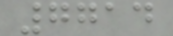7714
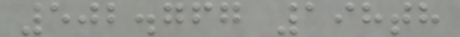502.767 198th
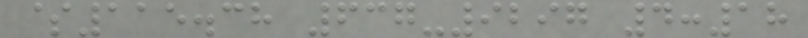$115.38 637-9297 4:18
